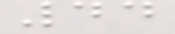44
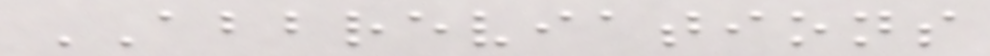ABBREVIATIONS
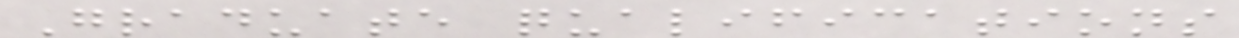Graduate qualifications
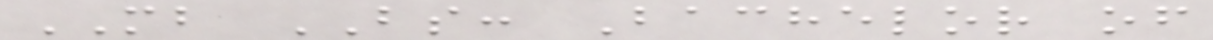MB BS: Bachelor of
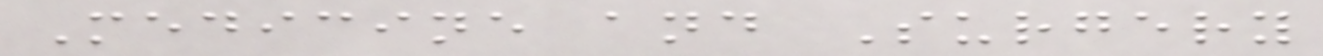Medicine and Surgery
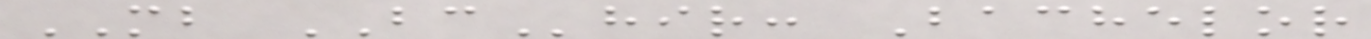MB BChir: Bachelor
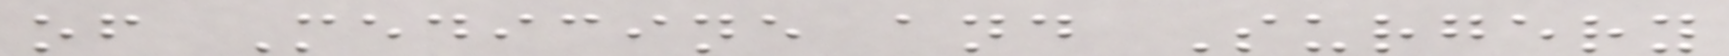of Medicine and Surgery
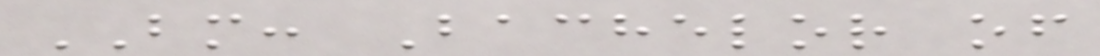BM: Bachelor of
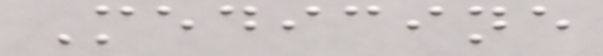Medicine
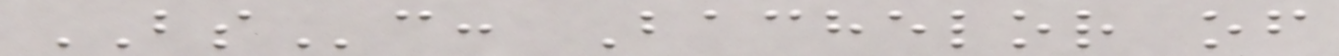BSc: Bachelor of
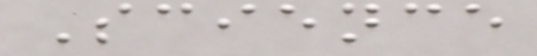Science
